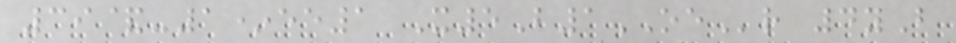39&-1*ee1 X5B1OEr 4yB
